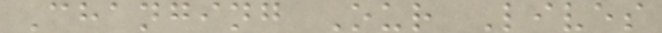Changing Our Lives
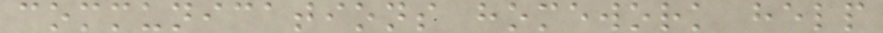communications homework help
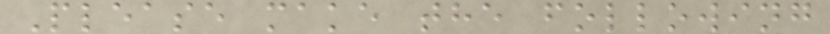Please make the following
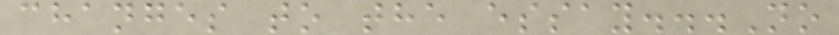changes to the essay...No
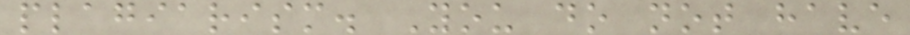plagiarism. You do not have
